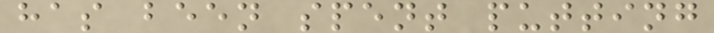has been spent putting
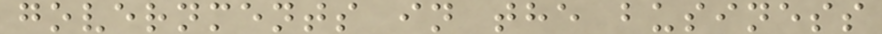governments in the business
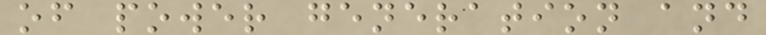of power generation and
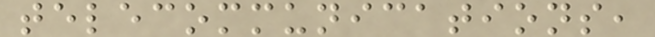telecommunications,
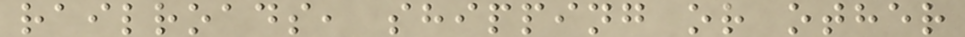railroads, shipping or other
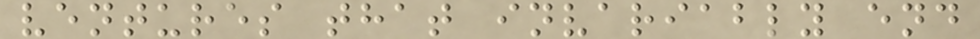ventures that invariably end
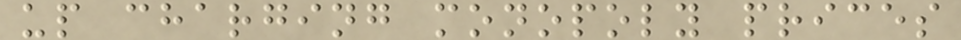up charging monopoly prices
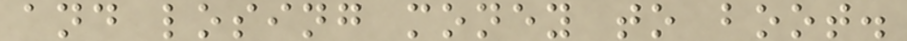and losing money to boot.
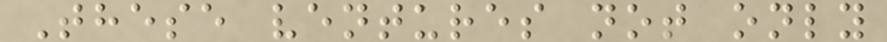These ventures not only
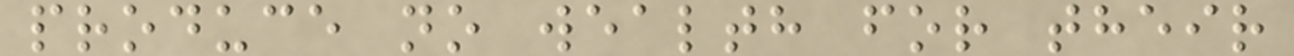produce no wealth for their
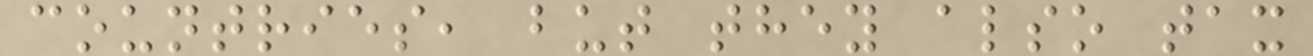countries, but they also tax
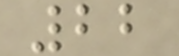22
